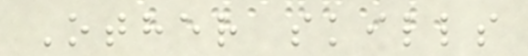Other skills
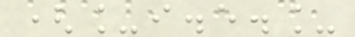(_i.e._
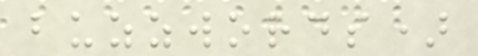buzzwords)
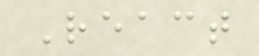React
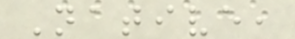Native,
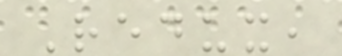Redux,
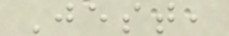Jest,
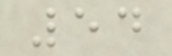54
